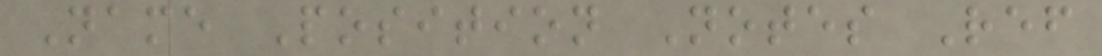Name Position Notes Ref
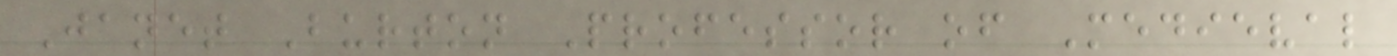Janet Burton Professor of Medieval
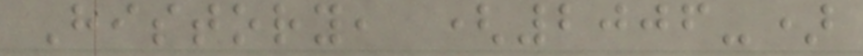History, (2006-)
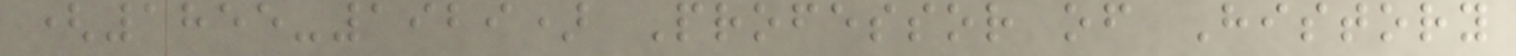(1855-1929) Professor of History
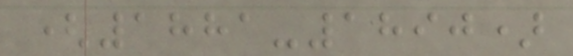(1881-1890)
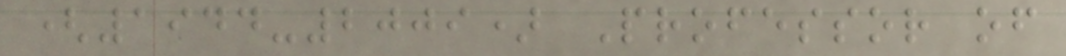(1944-2009) Professor of
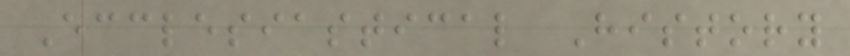Ecclesiastical History
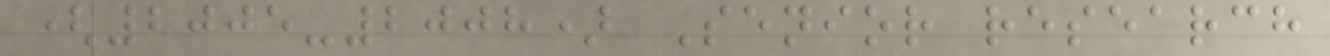(2005-2008) Senior research
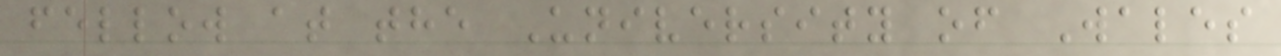fellow at the University of Wales
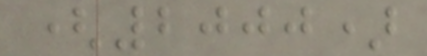(2000)
